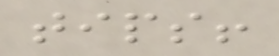tips!
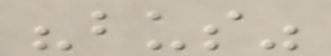"bus"
